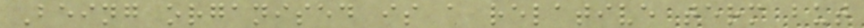Being organised is a relative term but
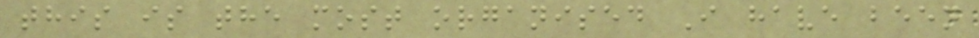this is the most organised I have been
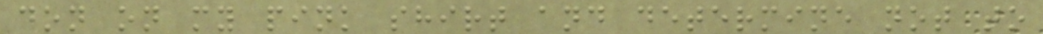don on my pink shirt and determine not to
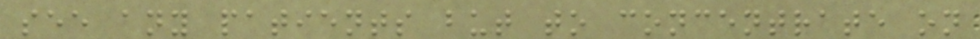see any patients but to concentrate on
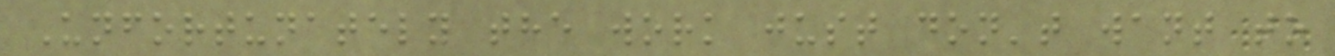Unfortunately the work just don't want to
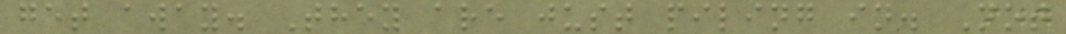get away. They are just piling in. Not
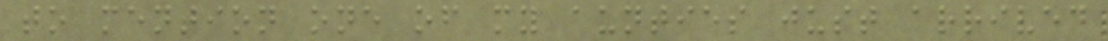to mention one of my aunties just arrived
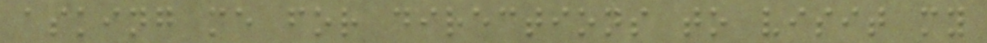asking me for directions to visit my
